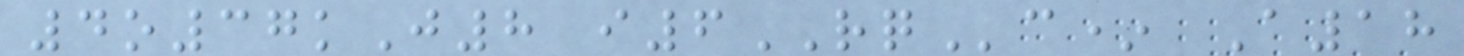4o37kJ8 i6RQc* A18
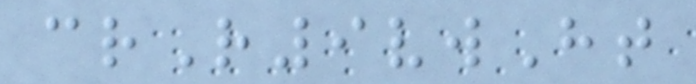crR9vwHt
